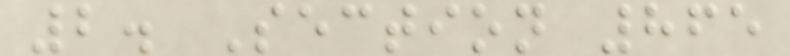2. Section 865
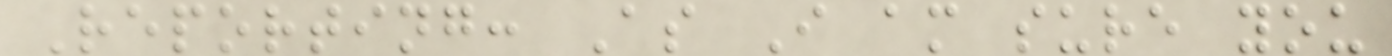Reporting: As I am sure you
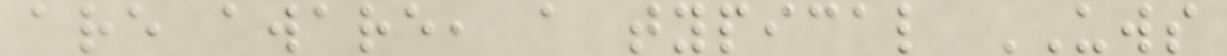are aware, a typical UWS
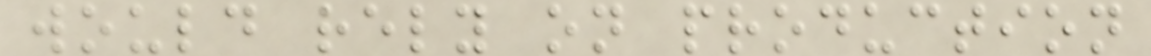would rely on production
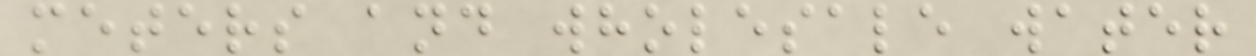meters and wholesale water
